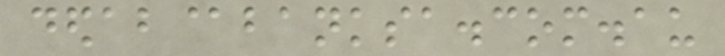dedab@banksa.com.au
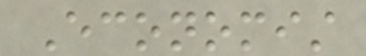Economist
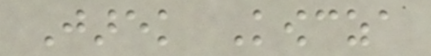Jarek Kowcza
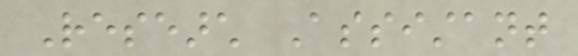Research Assistant
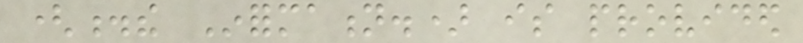(.the Information.) is provided
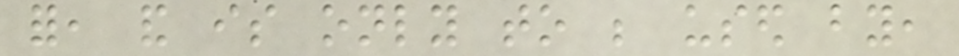for, and is only to be used by,
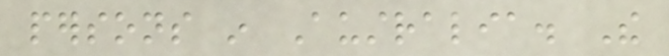persons in Australia. The
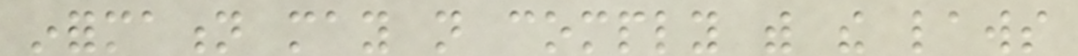information may not comply with the laws
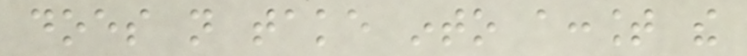does not take into account the
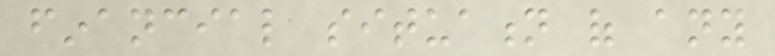financial situation of any
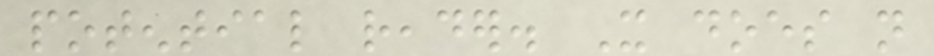potential reader. It does not
